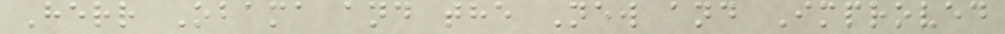Herr Obama and the New and Improved
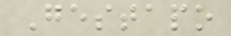Gestapo
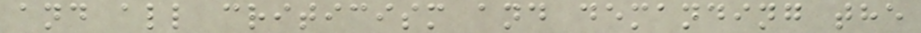and all criticism and demanding the
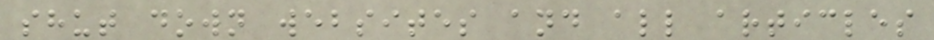shut down websites and all articles
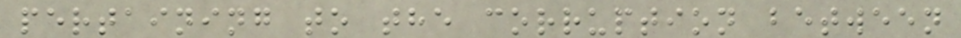pertaining to the corruption between
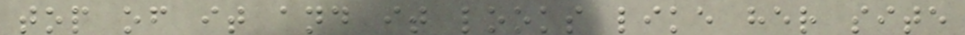top of it and it looks like her site
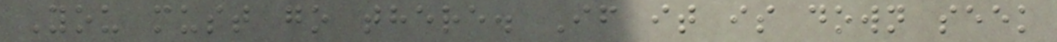You must go there. If it is down seek
